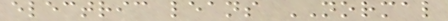electric leans NORMAL
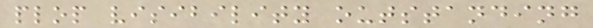plop visibility outstanding
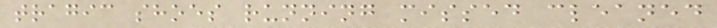tragic shoes running missed cleaned
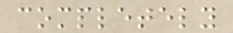completely
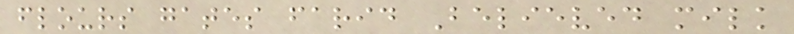flours gates farid Believed milk
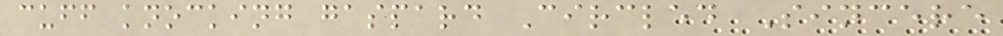cuff knocking gaspard Circled Sincere
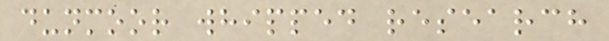dunmoor whipped research
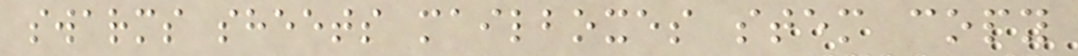swarms sheets mailboxes stem copy
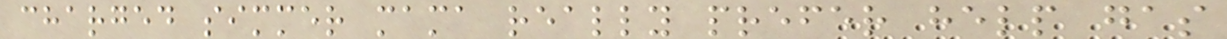charged simmer mama really prefer help gas
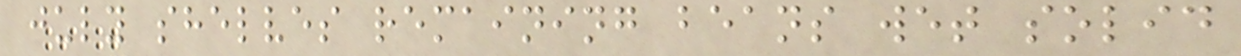july shelves remaining beans wet solid
